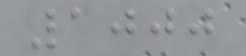1000
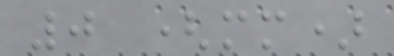0 (mm)
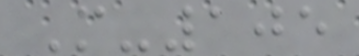M-105
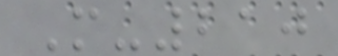M-210
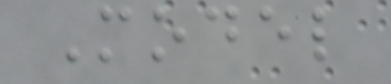Model
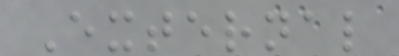External
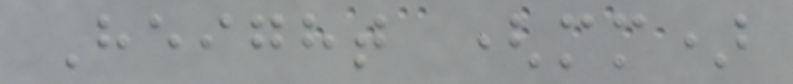Height (mm)
